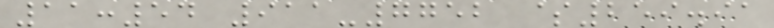11:54 911-7752 $259.91
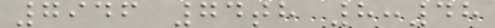7946 74th 8:48
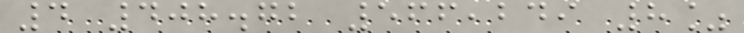4 408.72 566,249 8%
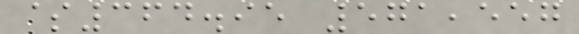$364.95 571,557
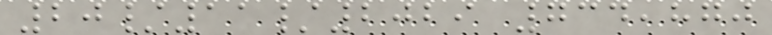20/11/2029 734,870
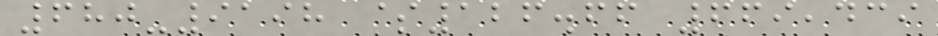680-9198 $126.66 669,439
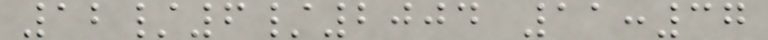12/6/2004 11:37
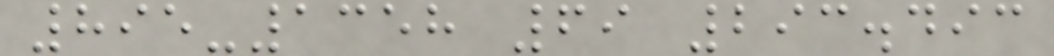895-1358 69 293.493
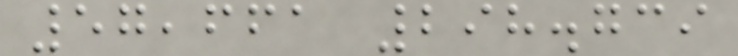57,661 298.739
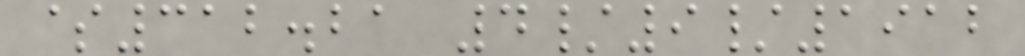$312.21 4/9/1912
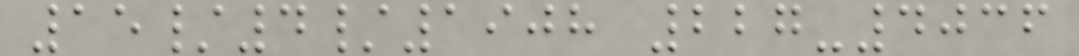15/4/1908 227-4036
